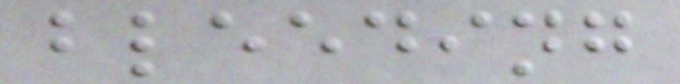bleeding
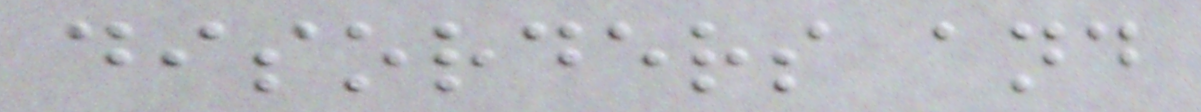disorders and
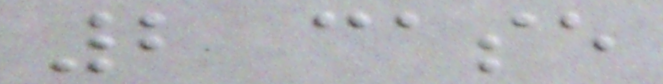2 case
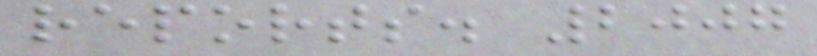reports. 2007
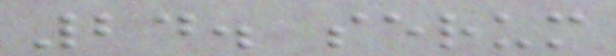24. serum
